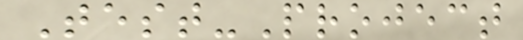Test-Project
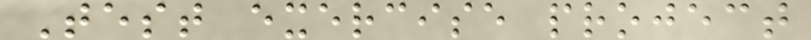Test exercise project
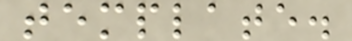template.
